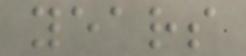years
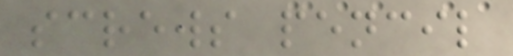screws pencil
